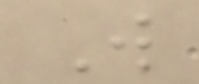W
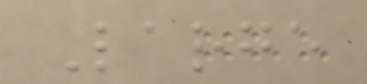Large
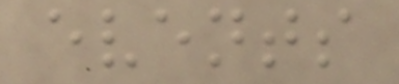events
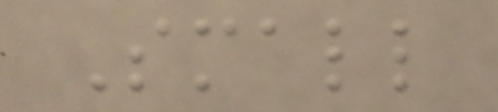Small
